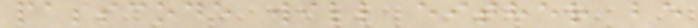passcode will either be
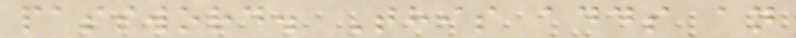password. This adds an
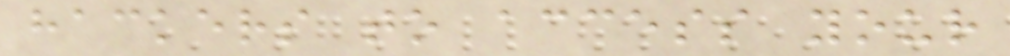hackers to access your
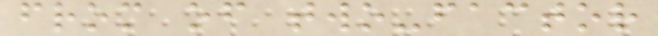from of two-factor
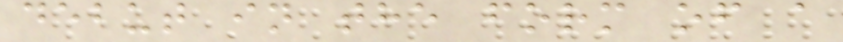debut in the form of a
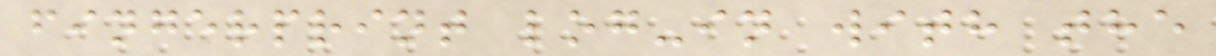fingerprint log-in with the
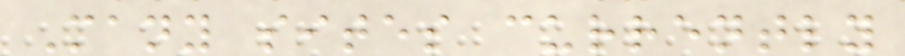Many sites currently
